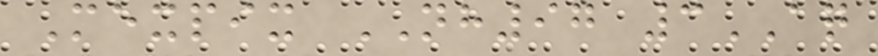Mexpix NH97 3AQ
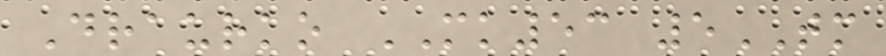Draurko MK53 5TM
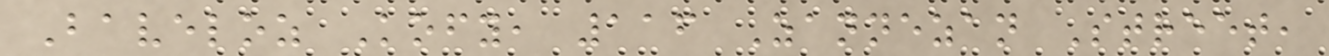Baveloz Kofy, 116 Zannezan Street,
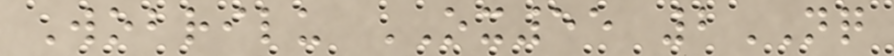Wobrilu OX55 2NQ
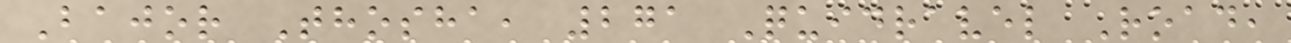Bajor Thosha, 271 Quidravel Road,
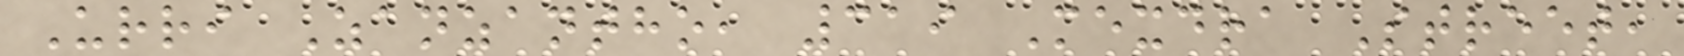Urri Zanzantho, 319 Mexdra Street,
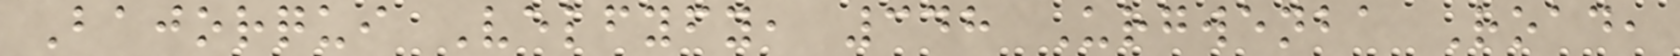Bajorqui Velfyfy, 348 Urgwenba Road,
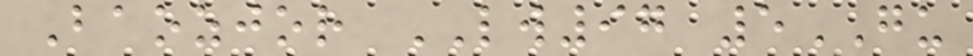Baozjor LW97 5GU
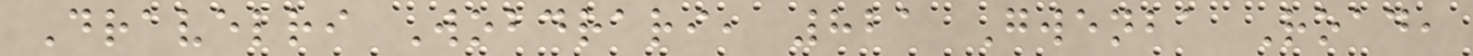Dravelri Wobdrari, 821 Gwenba Road,
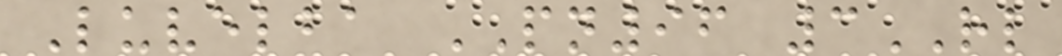Luvelba PN96 3RL
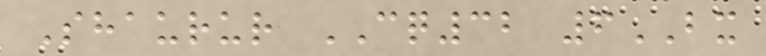Shaurur CQ32 6BX
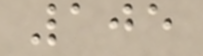105
